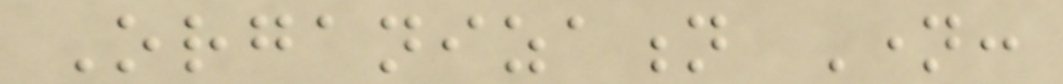Organization Name:
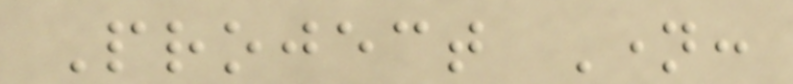Project Name:
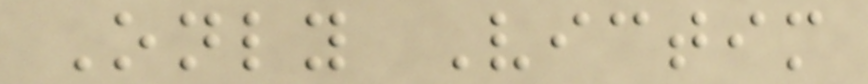Only Victim
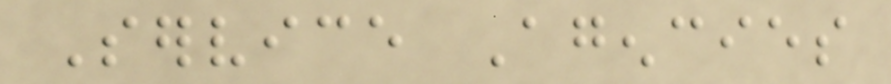Service Agencies
